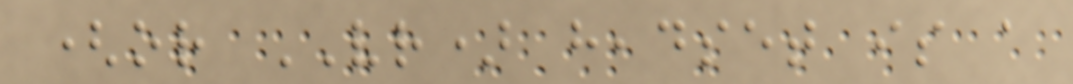(or VR) headset is a
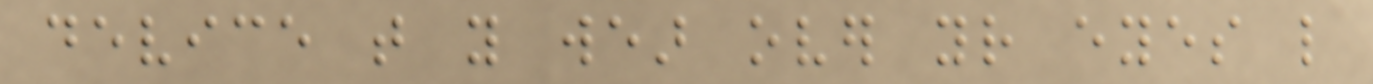device that you wear over your eyes like
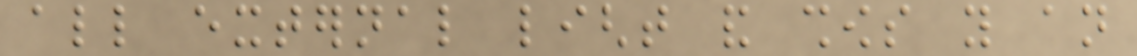all external light and shows you an
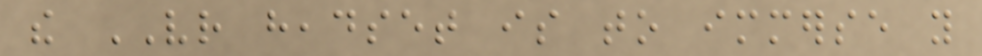the VR headset is to immerse you
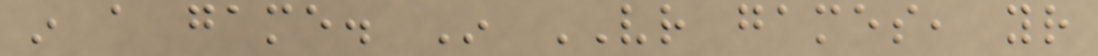in a game. In VR games, your
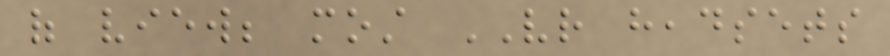of view; most VR headsets
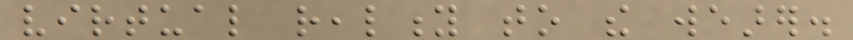virtual reality to the wearer.
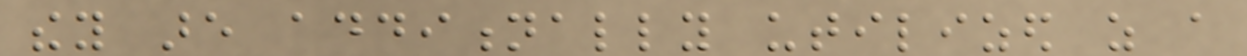they are additionally utilized as a
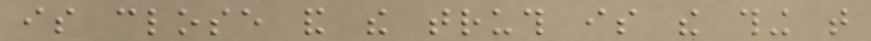is close and the truth is the thing that
